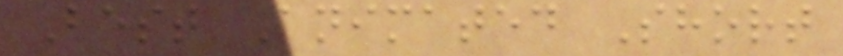Best Animated Short
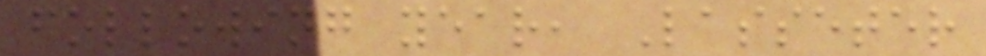following year, Lasseter
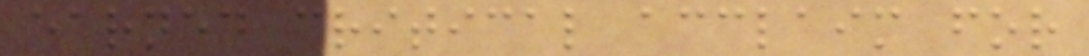earned critical acclaim for
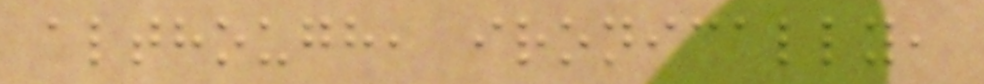although, ironically,
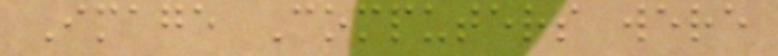Image Computers were
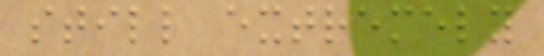still extremely
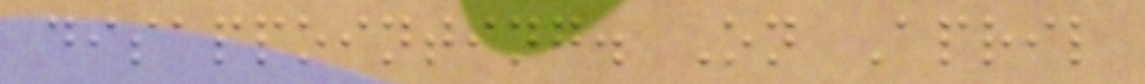disappointing. On April
